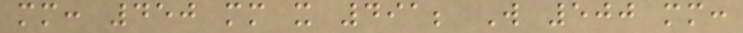mm: 450 mm x 491; W 500 mm:
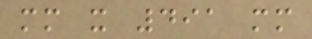mm x 491 mm
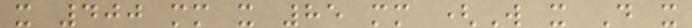x 400 mm x 85 mm (W x D x
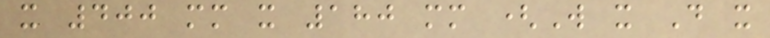x 400 mm x 180 mm (W x D x
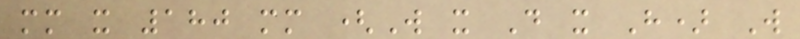mm x 180 mm (W x D x H) W
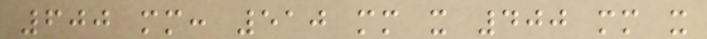600 mm: 510 mm x 400 mm x
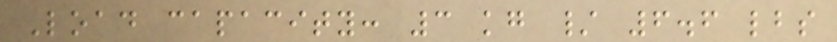Load capacity: 3 kg / 6.6 lbs
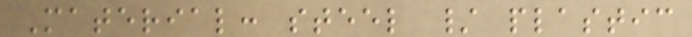Material: steel / plastic
